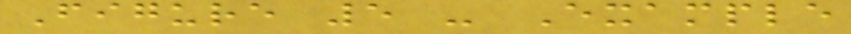Figure 5 - Example
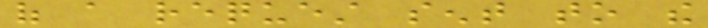of a request sent to the
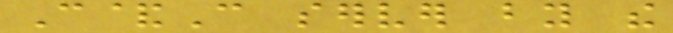C&C server by the
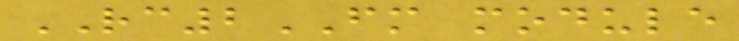RC2FM module
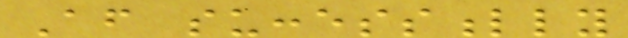After successfully
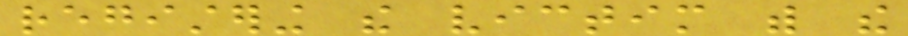registering the victim with the
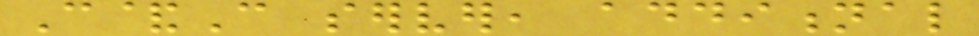C&C server, additional
